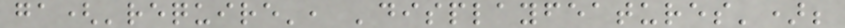ga('require', 'displayfeatures');
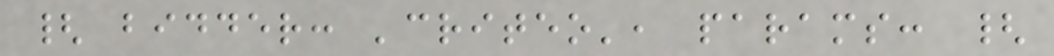{ bidder: 'criteo', params: {
